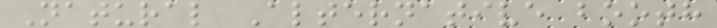Natural Alternative booth
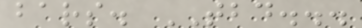bars. TBD...
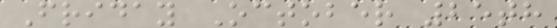Friday October 25th
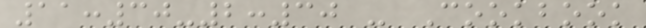11:30-2:30 - Cookbook
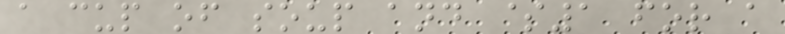a cup of soup and $1 for a
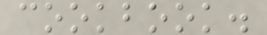cookbook.
